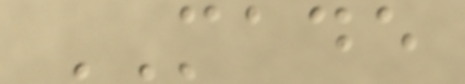MADE
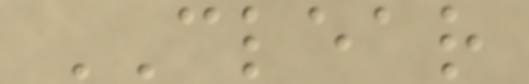CLEAR
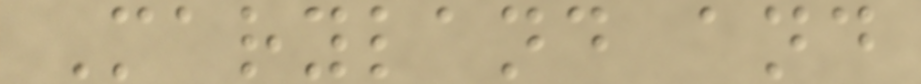Maryland and
